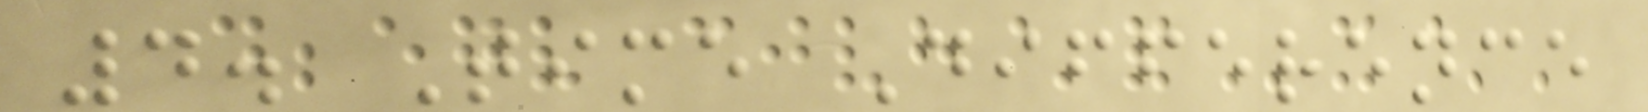4. Time Difference
